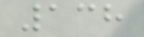138
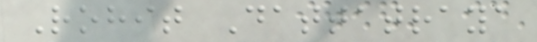Rohit Dattatraya
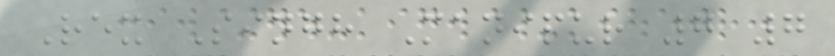Rex Singh Manipur 7 7
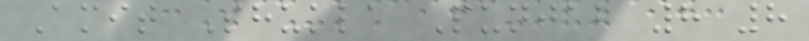Amit Shukla Punjab 8 8
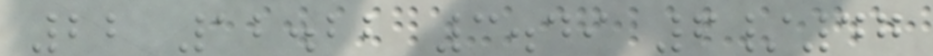22 12.22 3.49 6/47
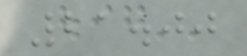21.00
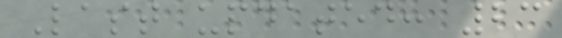Last updated: 23
